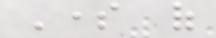Some of
